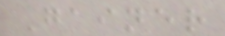Gainer
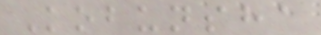Kobunsha
